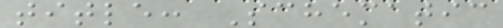title: Schematic
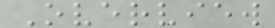Overview
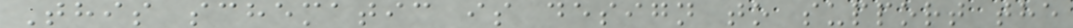This schematic is design to support the
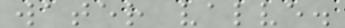water valve.
